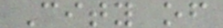City of
